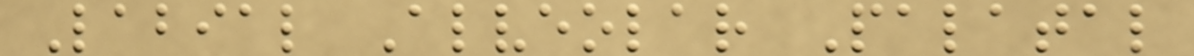Labial Alveolar Palatal
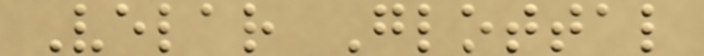Velar Glottal
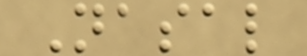Nasal
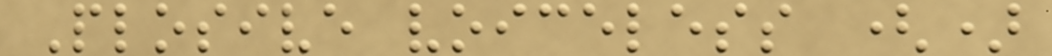Plosive voiceless ()
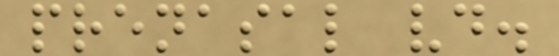prenasal vd.
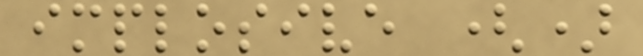implosive ()
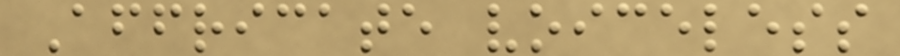Affricate voiceless
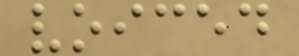voiced
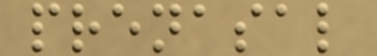prenasal
